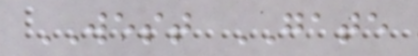WEST GATE
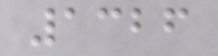1326
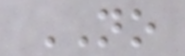NO
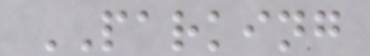PARKING
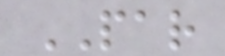PAR
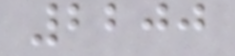2200
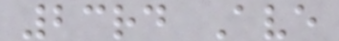23rd Ave
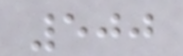500
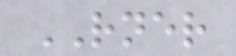RNER
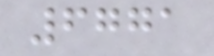6771
